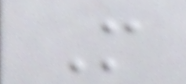More
